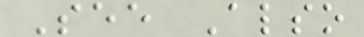See Also
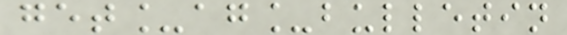get_ag_bulletin
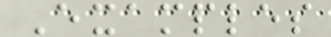Examples
